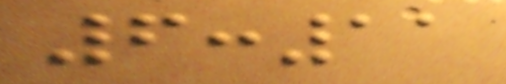6:11
